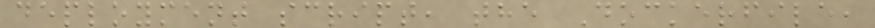deployment script, the Dockerfile,
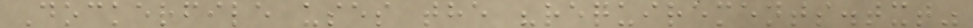Dockerfile uses the "requirements.txt"
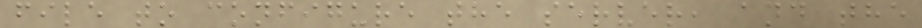file to configure the server, and the
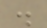.
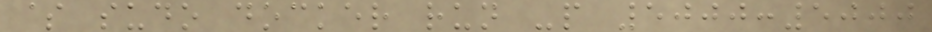$ sudo docker run -p 5000:5000
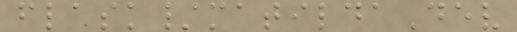flask/matildaDev
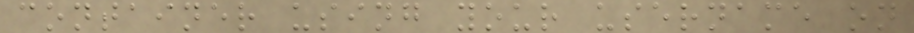container using your username on
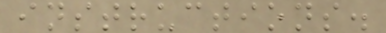instructions.
